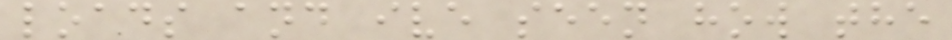loads and ive seen how the
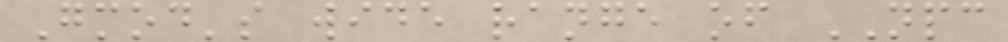Gmod's wide range of NPC
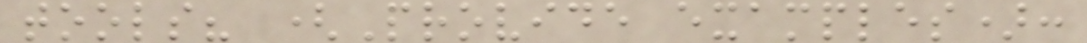tools? (Provide examples):
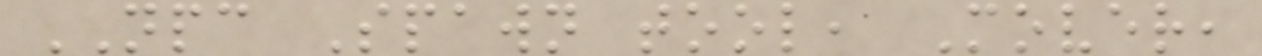NPC Spawn tool, Mover,
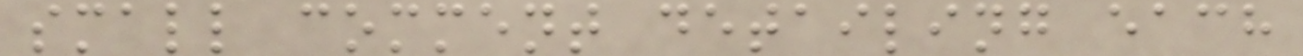small comment detailing each
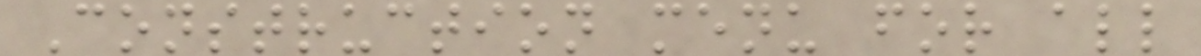Construction menu for all
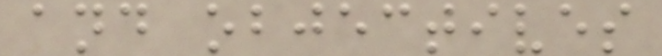and objectives
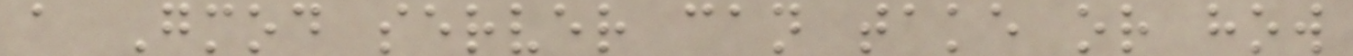a Gmod server can take or how
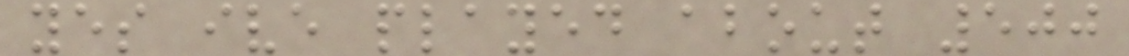yes ive played about 500
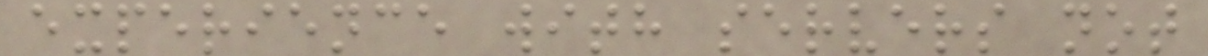experience with servers not
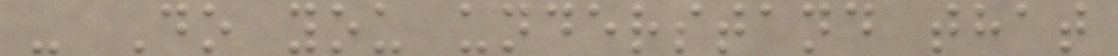- Do you understand that
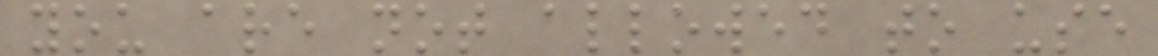you are not allowed to use
